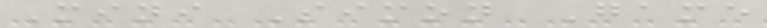Mini Simon Game
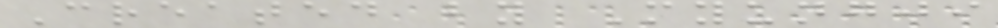Created by Myungji
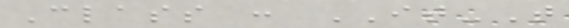Class : IT-T
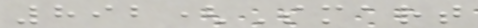892(Smart
